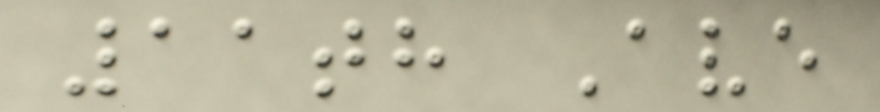11th Ave
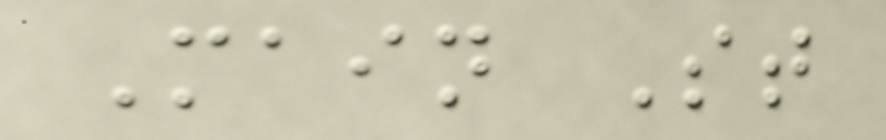Main St
